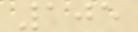105
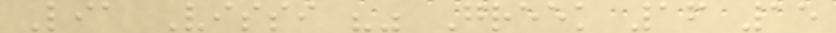Lia Vissi "" Greek 16 15
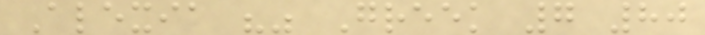Alexia "" Greek 7 80
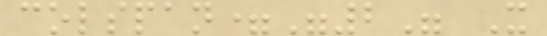colspan="2" X
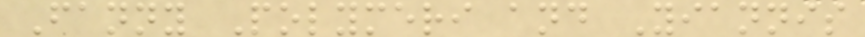Fanny Polymeri and Yiannis
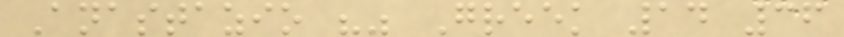Anastazio "" Greek 14 36
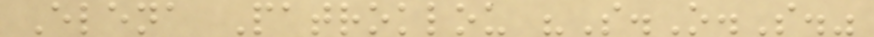Elena Patroklou "S.O.S."
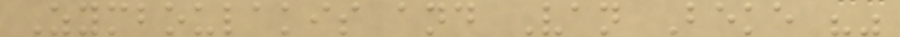Zymboulakis and Van Beke ""
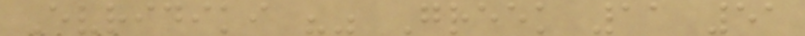Evridiki "" Greek 11 51
